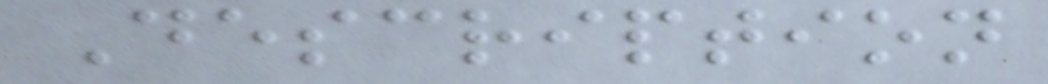Description
